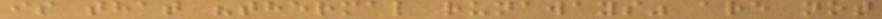is that "thermal runaways" are not
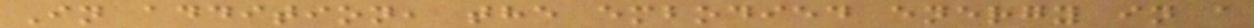In addition, the embodied energy in a
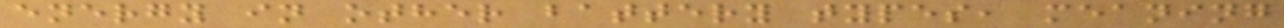energy in other battery types, meaning
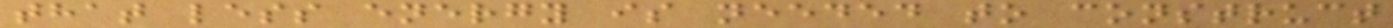that less energy is needed to construct
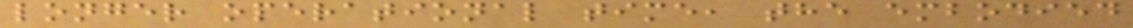longer operational time, the embodied
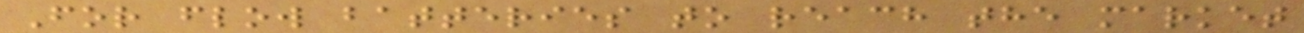For flow batteries to reach the market
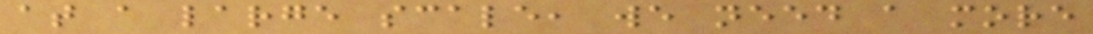at a large scale, we need a more
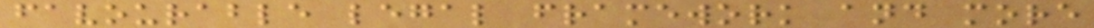favourable legal framework and more
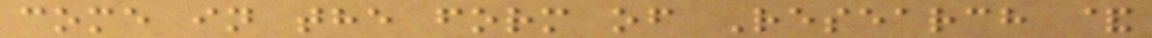come in the form of Research &
